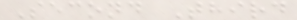Second Third
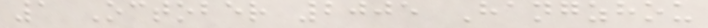1 October 2005 Hangzhou
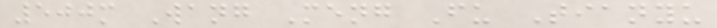500m Wang Meng Fu Tianyu
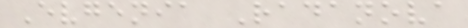Evgenia Radanova
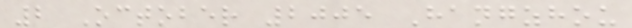2 October 2005 Hangzhou
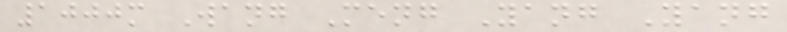1000m Wang Meng Yang Yang
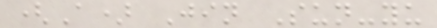(A) Jin Sun-yu
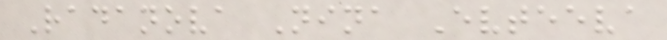Radanova Nina Evteeva
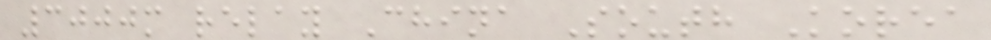3000m relay China South Korea
